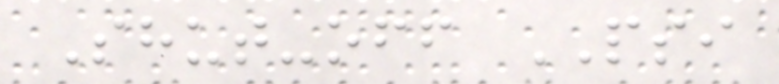Shut-off PSI
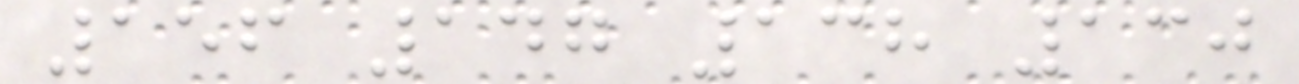156 147 138 130
